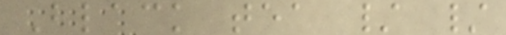Black tea / /
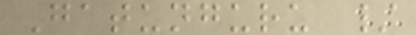Gatunguru /
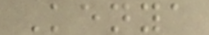Kenya
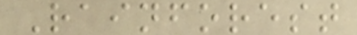Rainforest
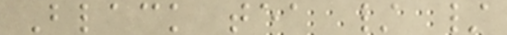Black tea / /
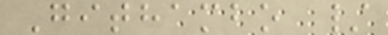Githambo /
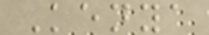Kenya
